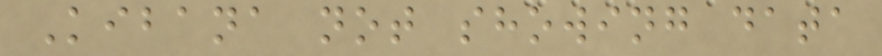Kibana not showing data
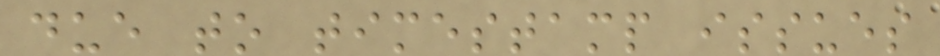due to timestamp issues
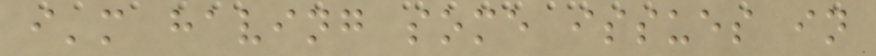i'm having some issues in
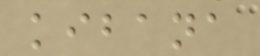kibana
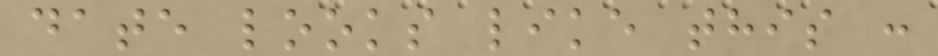date looks like this :
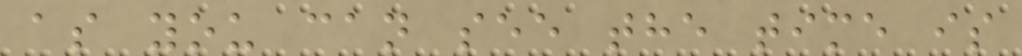as you can see the time is
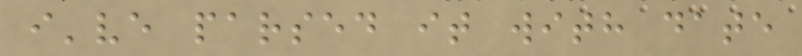i've parsed it with date
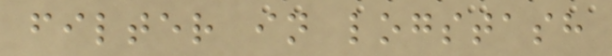filter in logstash
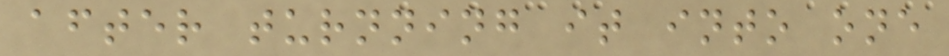after turnning it into one
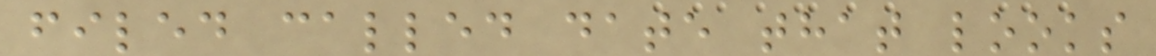filed called date that looks
